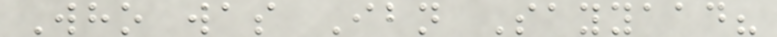Who was Ibn Sayyaad?
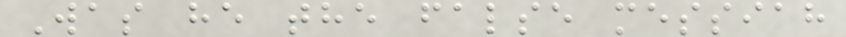Was he the false messiah
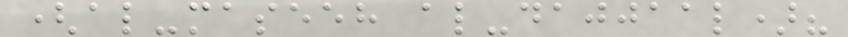(al-maseeh al-dajjaal)?
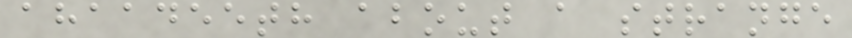ahaadeeth about a strange
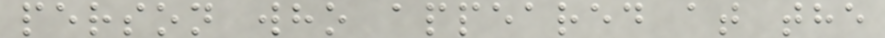person who appeared at the
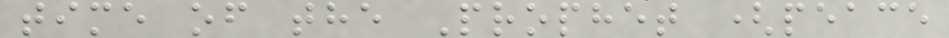time of the Prophet (peace
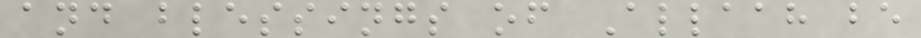and blessings of Allaah be
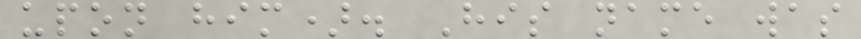upon him). His name was
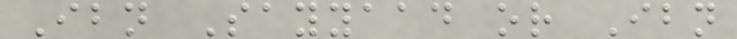Ibn Sayyaad or Ibn
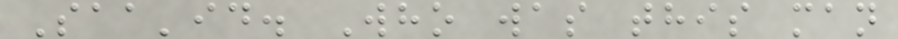Saa'id. Who was this man
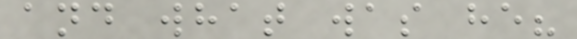and what was he?
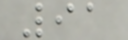91
